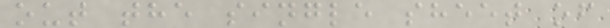out the single sheet of
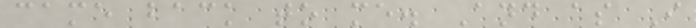came back to me. And as I
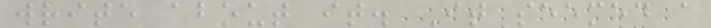write about it. It seemed a
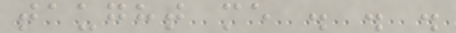taught me . . .
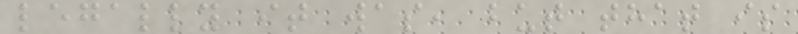legally it was, but that is
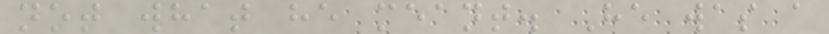not what he meant. He was a
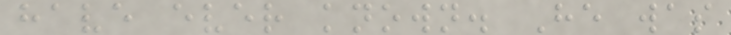have ever known. He was
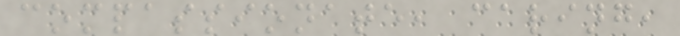compassionate, caring,
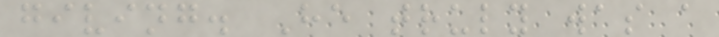giving. He truly was a
